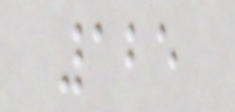125
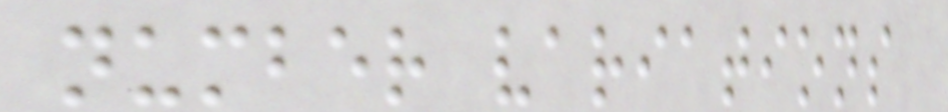number variations
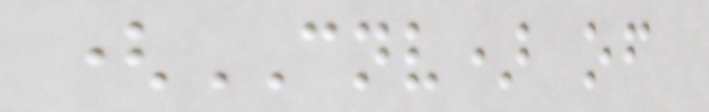(CNV) of
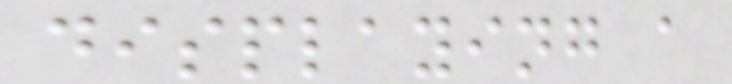displaying a
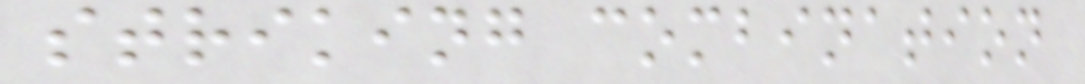striking combination
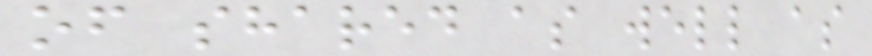of shared as well as
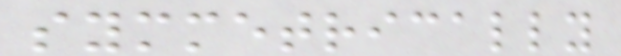symmetrically
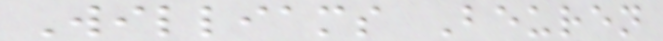Williams Beuren
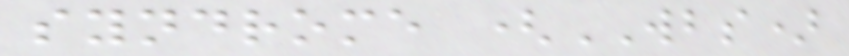syndrome (WBS)
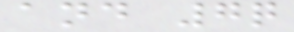and 7q
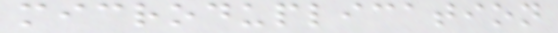microduplication
